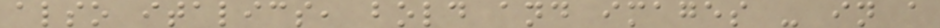also italics, bold and images - in a
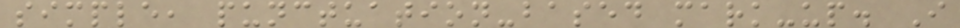simple, punctuation-based mark-up. I
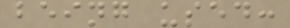being used:
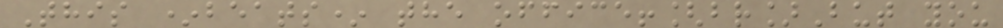This *beats* the office![br]But you
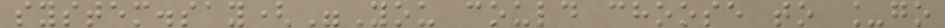system.say("You could choose to _go
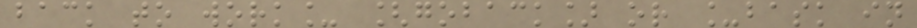back to work_ [goback] or _bask in
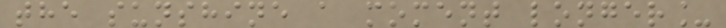the sunshine a moment longer_
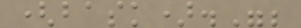(bask).";
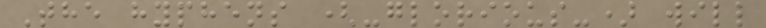The hyphens (-glorious-) will
